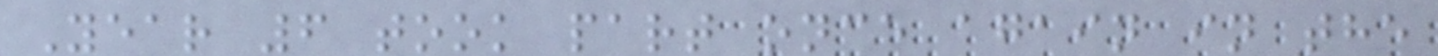Year 6 took part once again in the
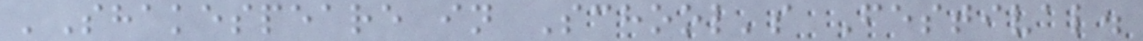'Shakespeare in School's Festival.
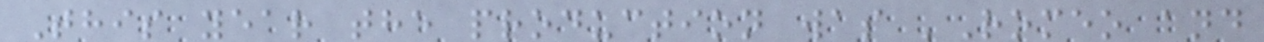This year the production was 'Romeo and
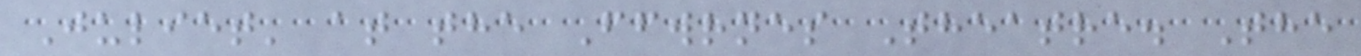Juliet' at the Ffwrnes Theatre. The
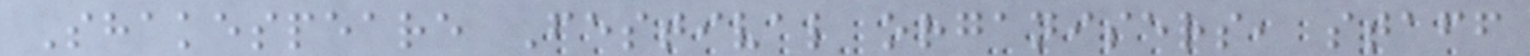Shakespeare Festival organisers, staff
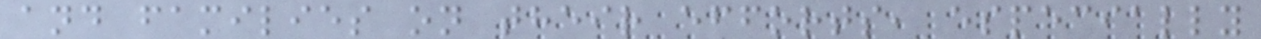and families on their efforts, especially
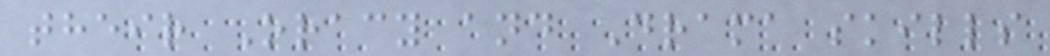their Oracy and Drama skills
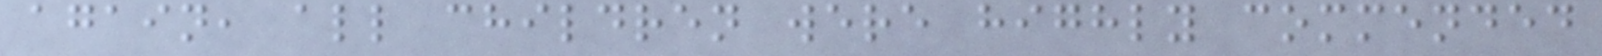again, all children were highly commended
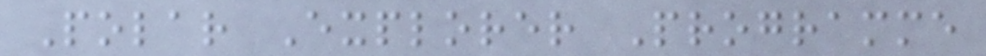Polar Explorer Programme
